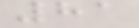81
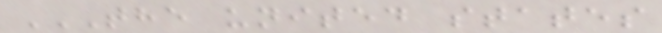THE UNITED STATES
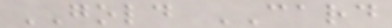GOLD CARD
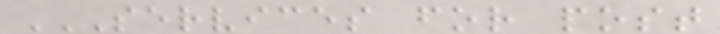SERVICES FOR POST
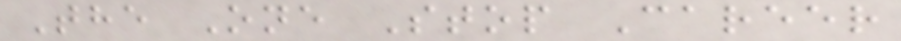The One Stop Career
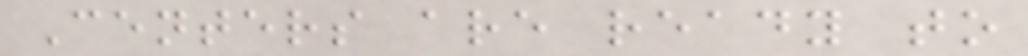Centers are ready to
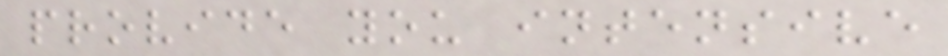provide you intensive
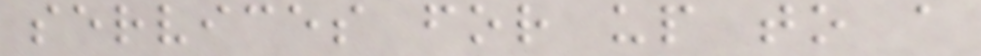services for up to a
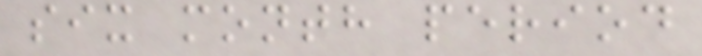six month period
